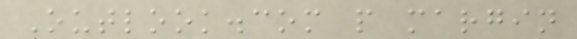Outlook.com p margin
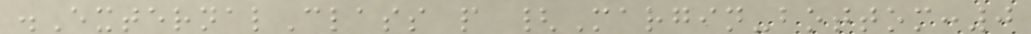.ExternalClass p {Margin-bottom:0
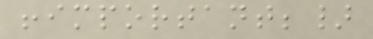!important;}
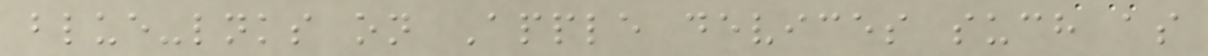blue-lnks on Apple devices such as
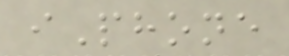iPhone
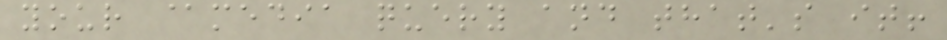your @media query and that's it!
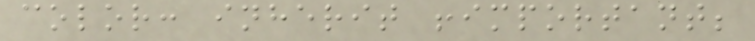color: inherit !important;
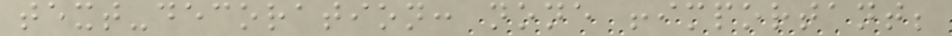text-decoration: none !important;
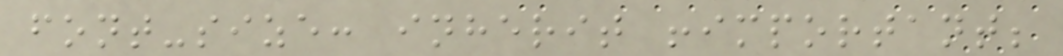font-size: inherit !important;
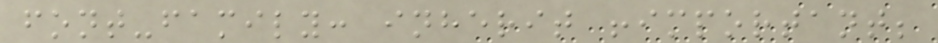font-family: inherit !important;
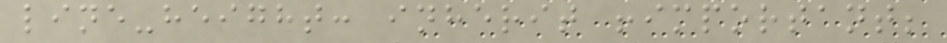line-height: inherit !important;
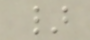}
